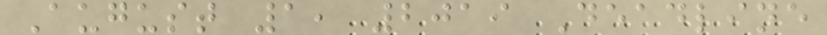August 1, 2019 Deadline
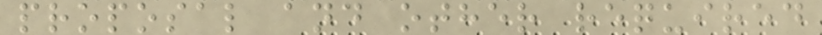proposal and other required
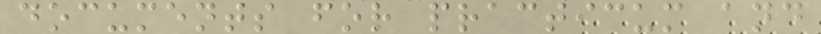documents for practicum and
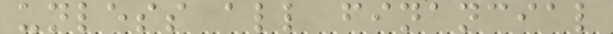unless all financial
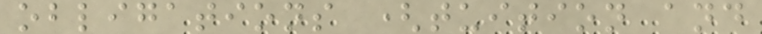obligations (tuition and
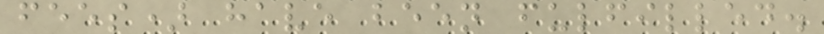fees) have been fulfilled.
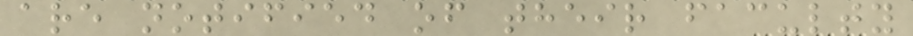are notified of their faculty
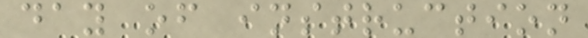day of instruction
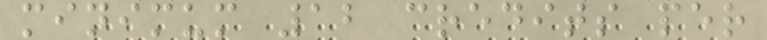minimum 12 credits per
